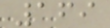169
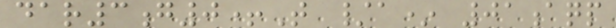dar3g0+T /a* 01aqp
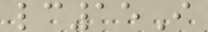lc15I
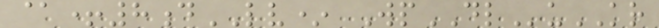@+8dLV* WpDLuKR
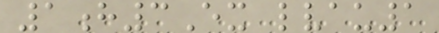1h3Ex lvau1
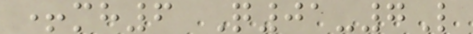+mh6 Q01-7L
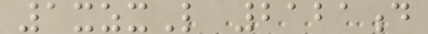1xzxL 2121d
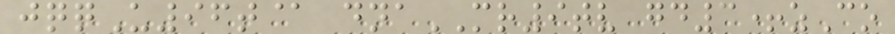jqqU96t@ dnaMR9tv gd3+zCo
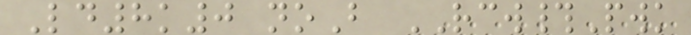Ld8k0 noB RCW#Pwk
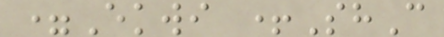=Ekwi +ShC
